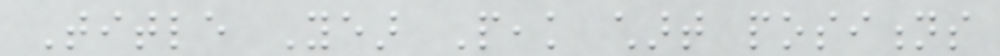Title Year Peak chart positions
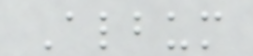Album
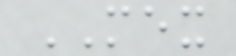MEX
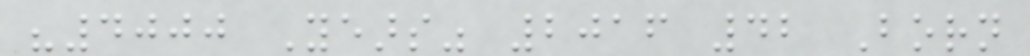"4000 Years" 2016 42 Born
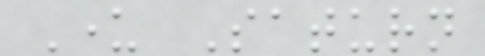Under Saturn
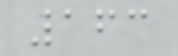163
